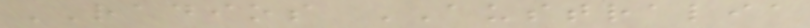RADIOS AUSTRALIA
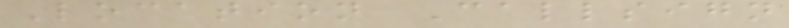Location Callsign
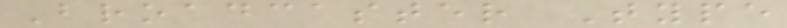Broadcaster Type
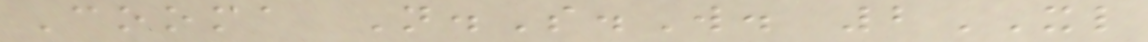Cooma N.S.W. 2XL
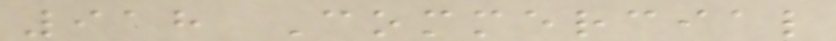918 Commercial
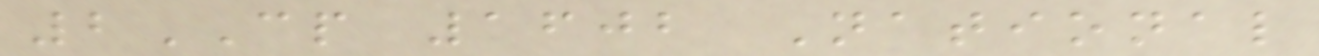2CP 1602 National
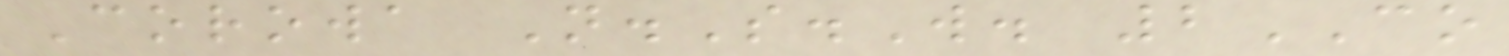Corowa N.S.W. 2CO
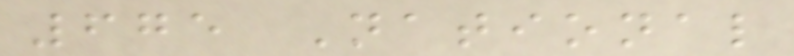675 National
